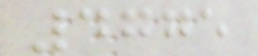4775
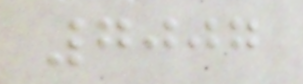7007
